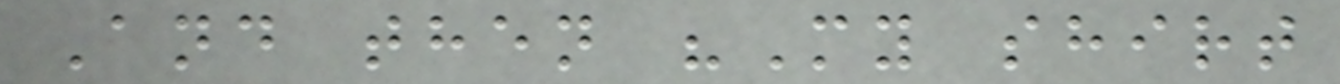And then "My shirt
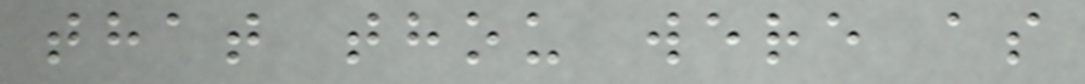that thou were as
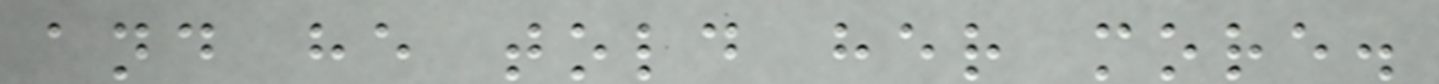and he told her more.
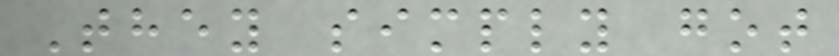They simply got
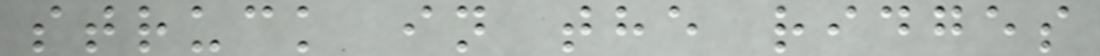struck in the ridges
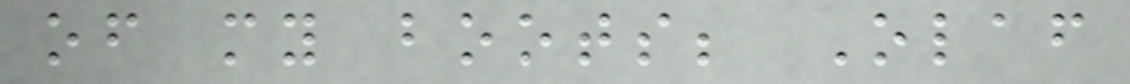of my boots; Olaf
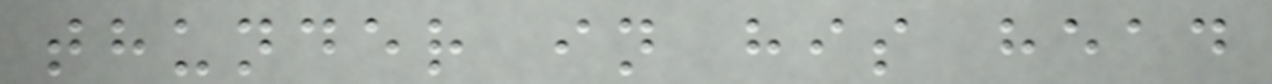thunder in his head
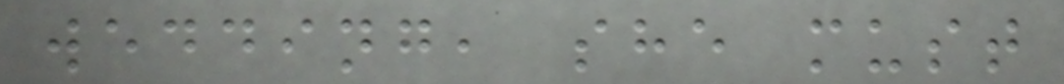wedding, she must
